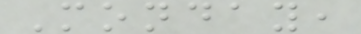Monday,
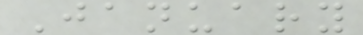January
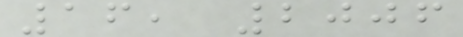16, 2006
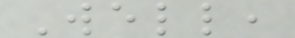Well,
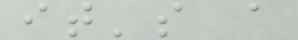it's a
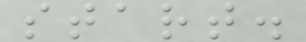start.
